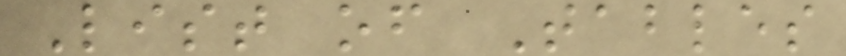List of Tables
